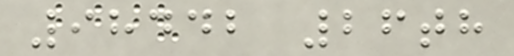98442 26th
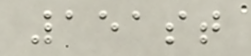151st
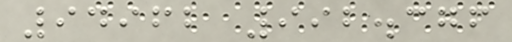94962 992.376
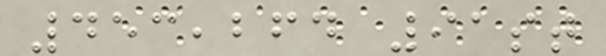453,264 91st
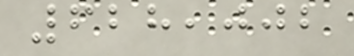628,002
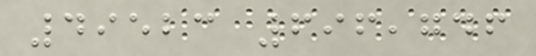49523 696,746
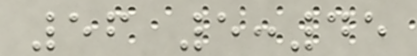56 5:45
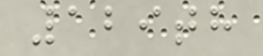129th
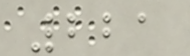221
